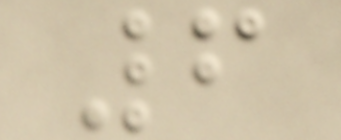6
